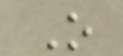O
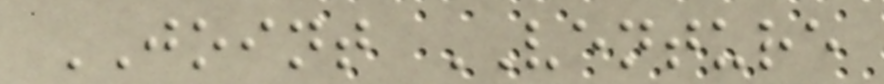JOINT VENTURE
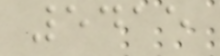5415
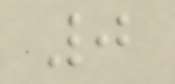0
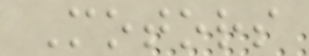Motors
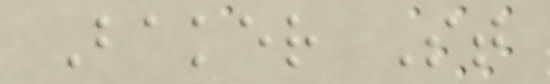Baker St
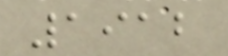1912
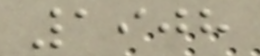1908
